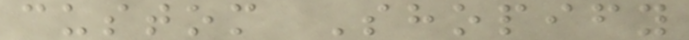custom Shopify
